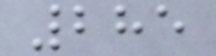285
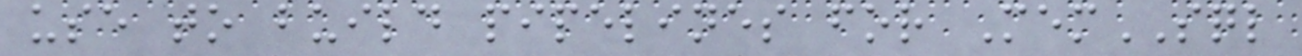use to build pipelines for MemSQL
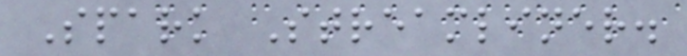Spark Streamliner.
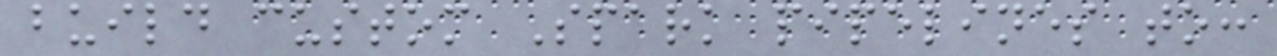build custom Spark pipelines to:
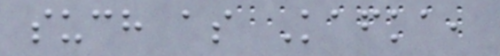such as Kafka,
